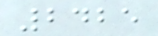2425
